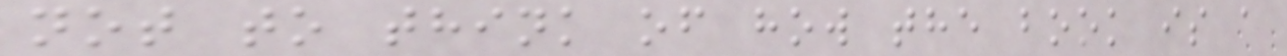not to think of how the book is a
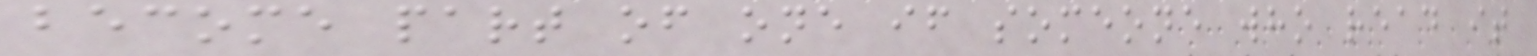become part of one if someone who read it
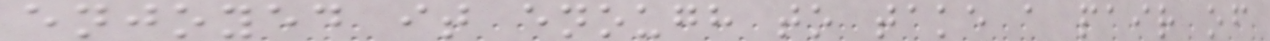enjoyed it enough to take a pair of
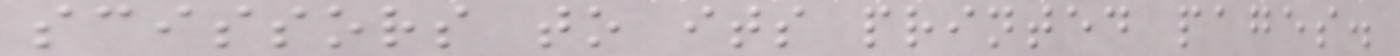scissors to its printed pages.
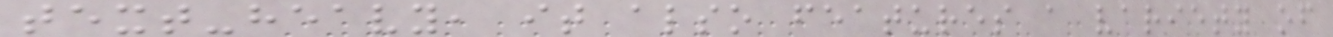text-heavy, it also features a variety of
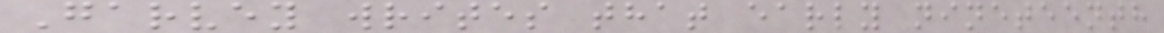Garvey writes that early nineteenth
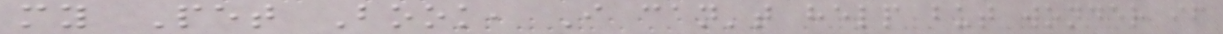my Pet Book, I can't help but wonder if
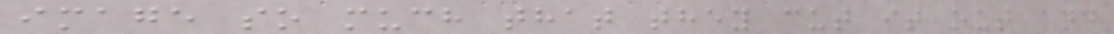image so much that they cut it out and
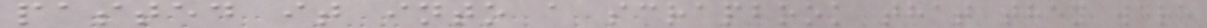pasted it into a scrapbook that they were
